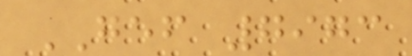GEF 7973
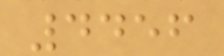4456
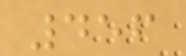456
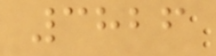3826
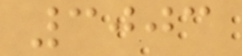3003
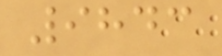9843
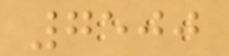7500
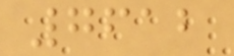7612
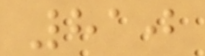810
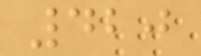420
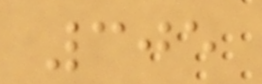305
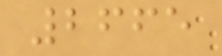2665
